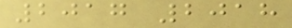2017 2018
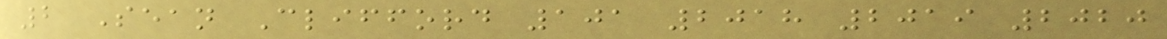2 Sean Clifford 101 2018 2019 2020
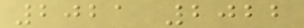2021 2022
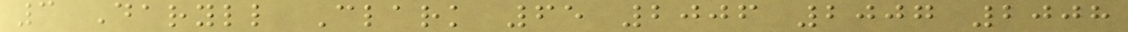3 Daryll Clark 65 2006 2007 2008
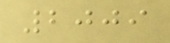2009
